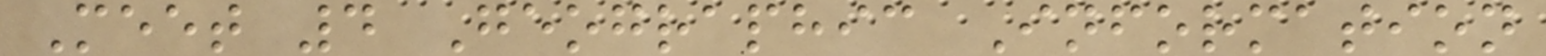Meet 4 Geographic Information
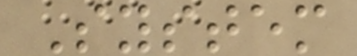System
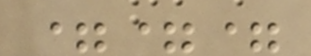===
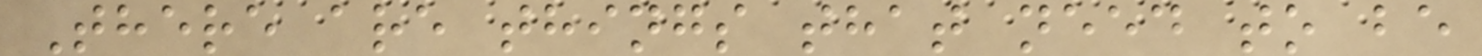There are things that need to be
